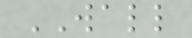WALL
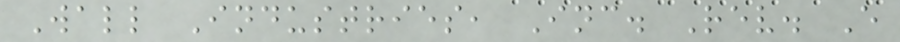Wall Industries, Inc. Rev. E
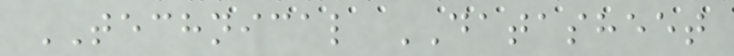TECHNICAL DATASHEET
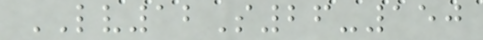LV12S26-150
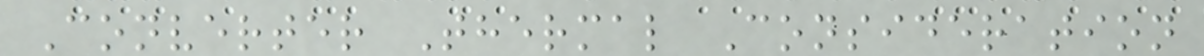Converter Thermal Consideration
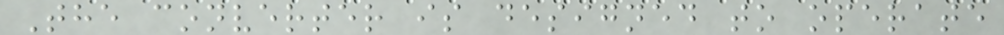The converter is designed to operate
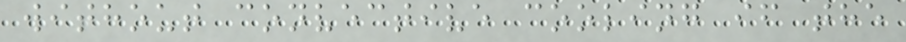without convective cooling if the
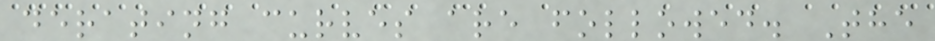derating curves are followed. The
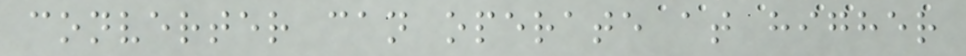converter can operate at higher
